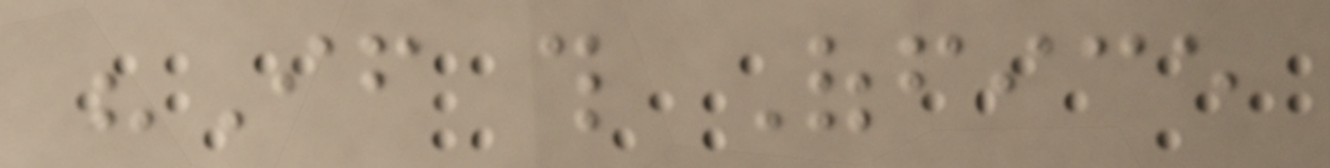"If this Office
